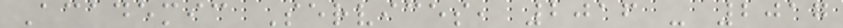Academic Services, 2016 - 2017
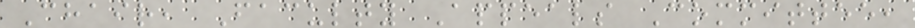Chair, Faculty Appeals Committee,
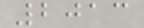2013
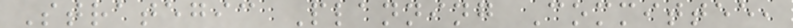Strategic Planning Committee,
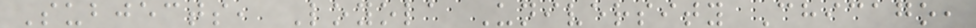Subjects, Loyola University Chicago,
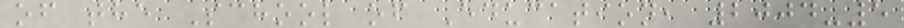of the School of Education, 2004-5
